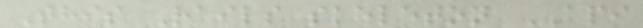This Rails skeleton API
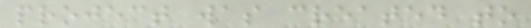project was created to
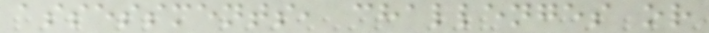assessments, challenges or
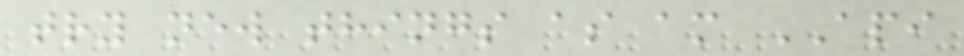try new things as am API
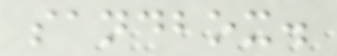sandbox.
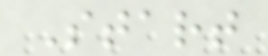Start
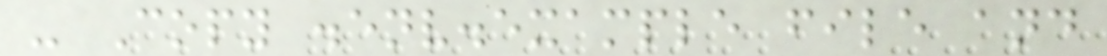- Copy .env.example file and
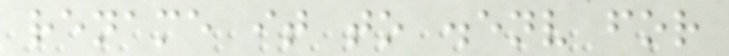rename it to .env for
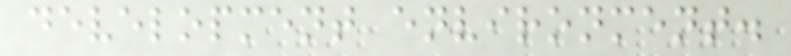development environment.
